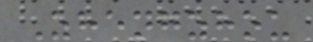Zhengzhou
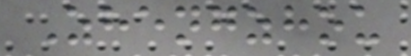Zhengzhou
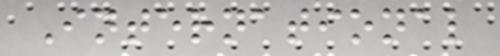International
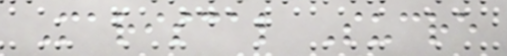Mariscal Sucre
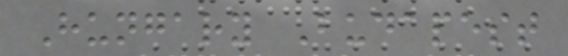Hungary Budapest
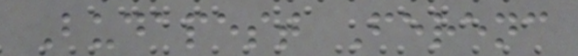Budapest Ferenc
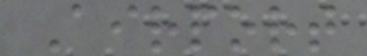Airport
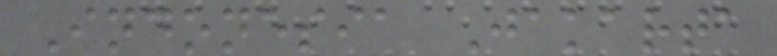Indonesia Jakarta
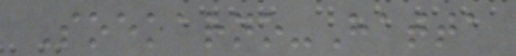Soekarno-Hatta
